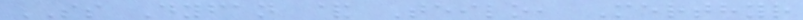SS Dyfan & Teilo, Merthyr
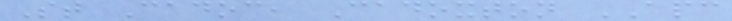St Cadoc, Cadoxton APC
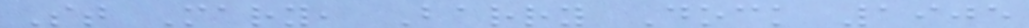St Mary, Barry Dock 1905
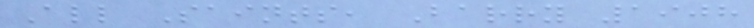All Saints, Barry 1908
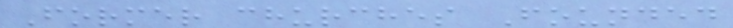Former churches Founded
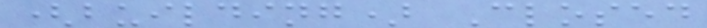(building) Closed
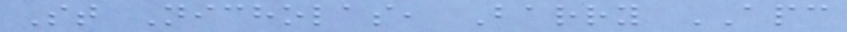St Nicholas, Barry APC
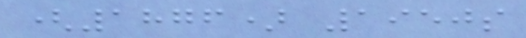(1876) 1950s
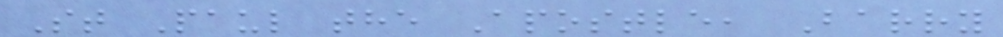St Paul the Apostle, Barry
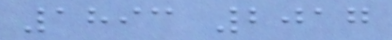1893 2017
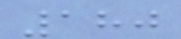180
